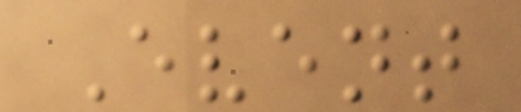Event
